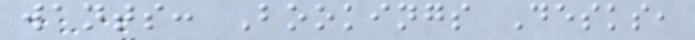wants: Bookings Desks,
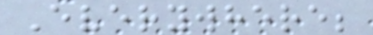Everywhere;
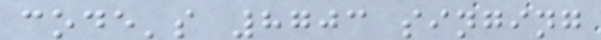code's 8703 singing
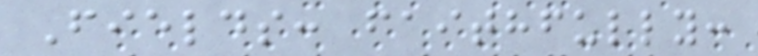Fields: faithfully:
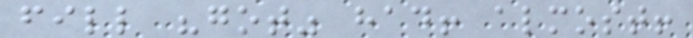fill "got" had! almost!
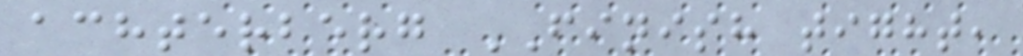achterberg FINISH tight,
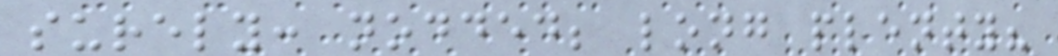surely: nodded; long plenty?
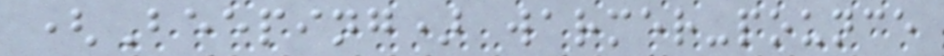(Beeping) warmer-pounce
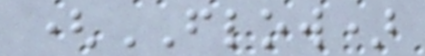(FLOW)
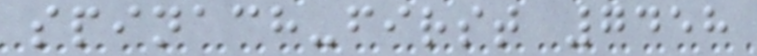spinach-first 7458
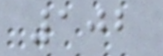102
